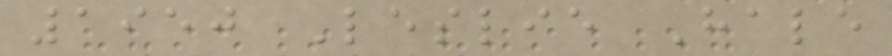1950 Leslie Hale
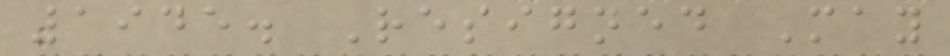1945. Resigned May
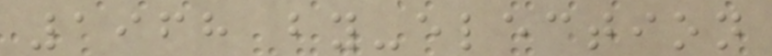1968 by-election
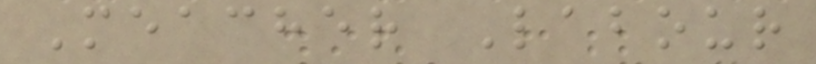Meacher Labour
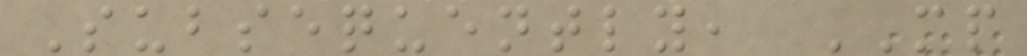Subsequently, MP
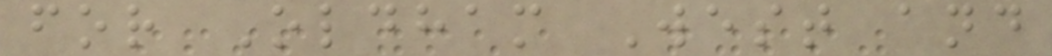for Oldham West and
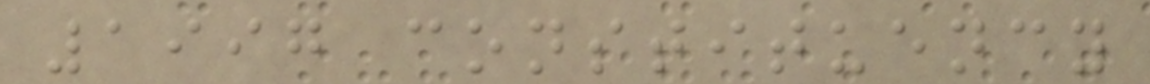1997 constituency
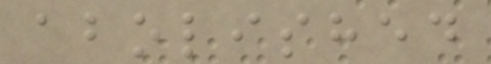abolished
